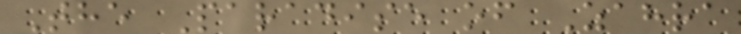The Paradise of Zahra
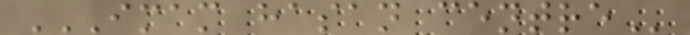IMAM HASAN CENTRE
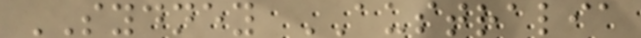SYDNEY AUSTRALIA
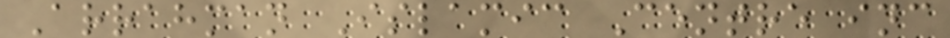Arrahman Islamic Centre inc
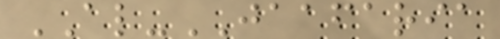AL-JAAFARIA
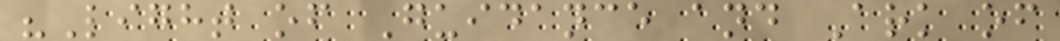"Light of Guidance and Ark of
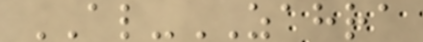AL-ZAHRA
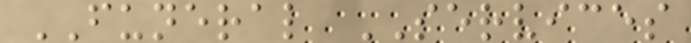FUNERAL SERVICES
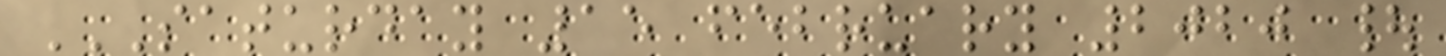SATURDAY 15 FEBRUARY 2020 |
